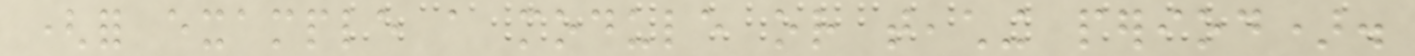(for example a module or teaching period).
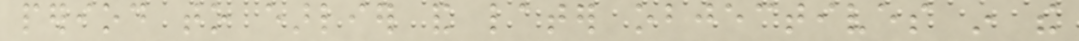period to earlier and later objectives in the
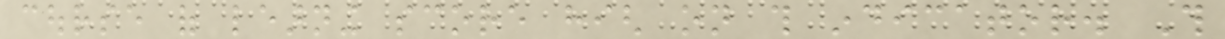course of learning score high on this indicator. This
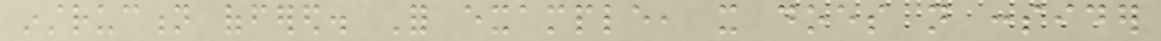instruction offered. For example, it does not consider
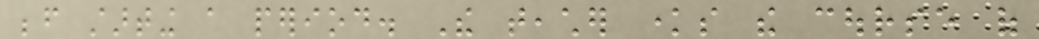before starting a period. The teacher knows the course of
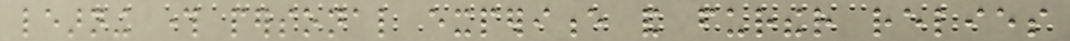learning through personal experience and further relies
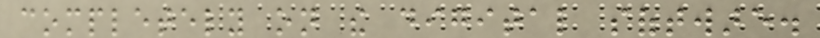completely on the digital software.
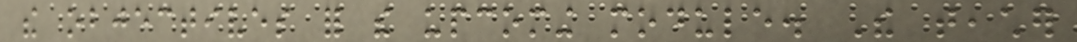the objectives for the upcoming module. The teacher
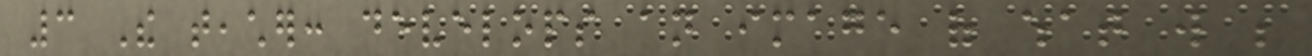3 The teacher: develops an image of what will be
